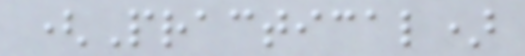(Practical)
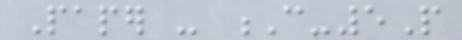Paper - C-5P
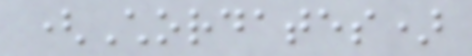(Chordates)
